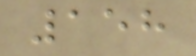158
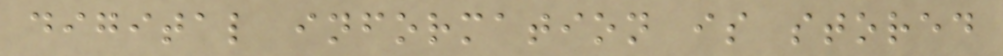digital information is stored
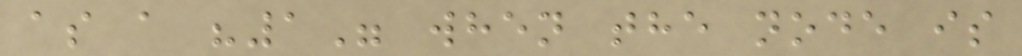as a "1" when the node is
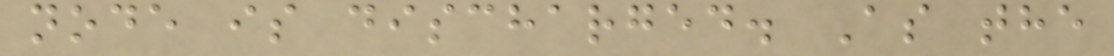node is discharged. As the
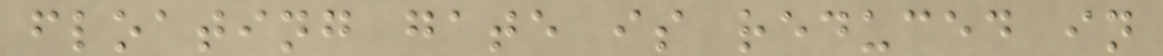floating gate is reduced in
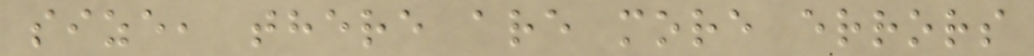size, there are more errors
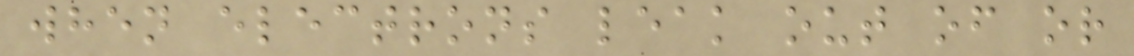when electrons leak out of or
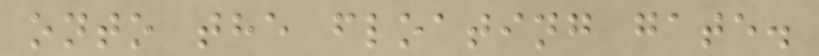onto the floating gate.
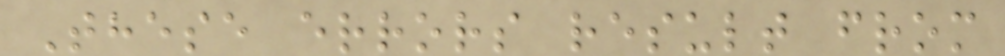These errors result from
